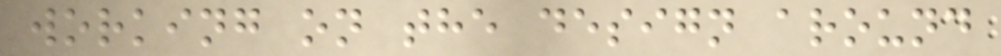working on the design around
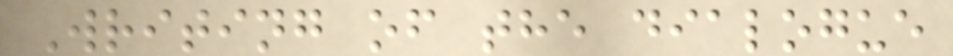Writing of the dialogue
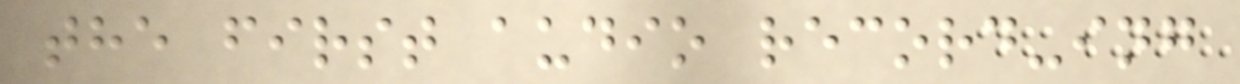the first audio record-ing
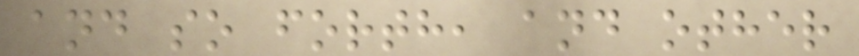and so forth, and other
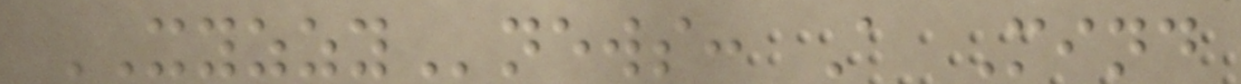XYZZYnews: A Mind
